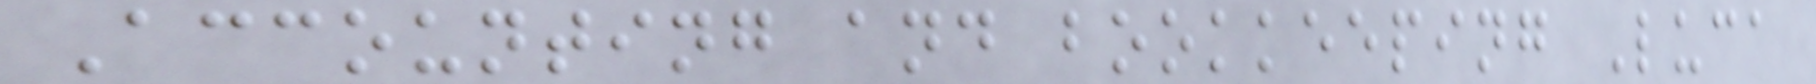Accounting and bookkeeping Luca
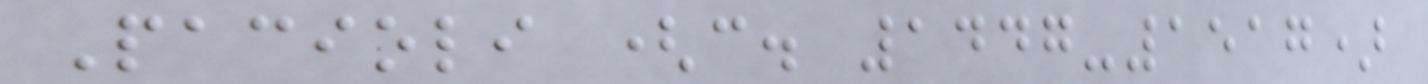Pacioli (c. 1447-1517)
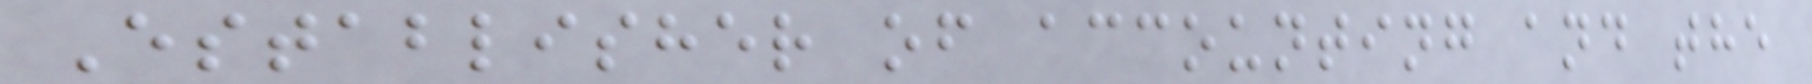Establisher of accounting and the
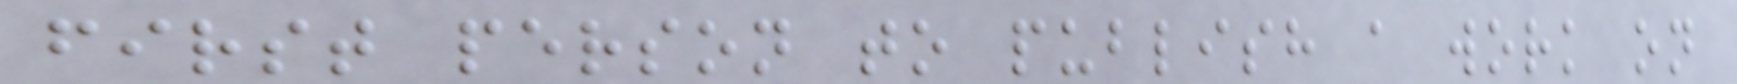first person to publish a work on
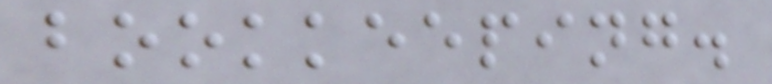bookkeeping.
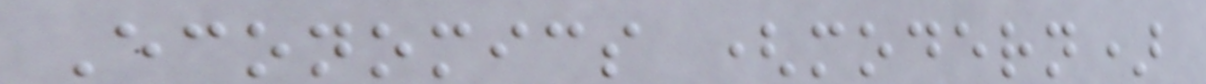Economics (modern)
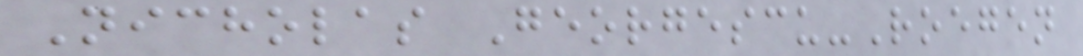Nicholas Georgescu-Roegen
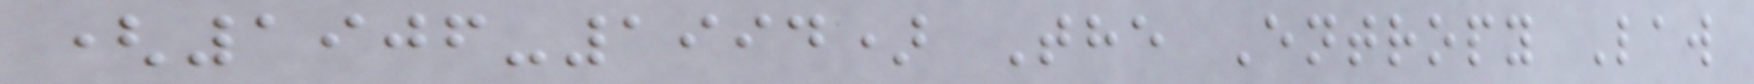(1906-1994) The Entropy Law
